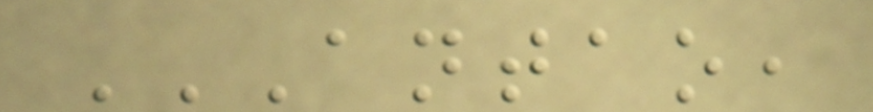ANTAO,
